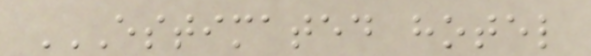ESTIMATED HOTEL
